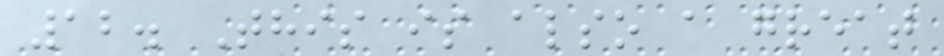12. This is also a great
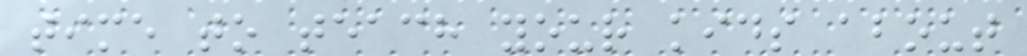time to teach your kids about
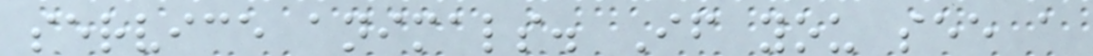service animals. If you see a
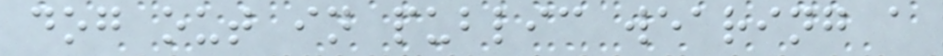dog out in public wearing a
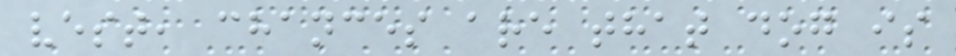vest, chances are that dog is
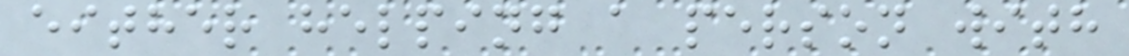either helping a person with
